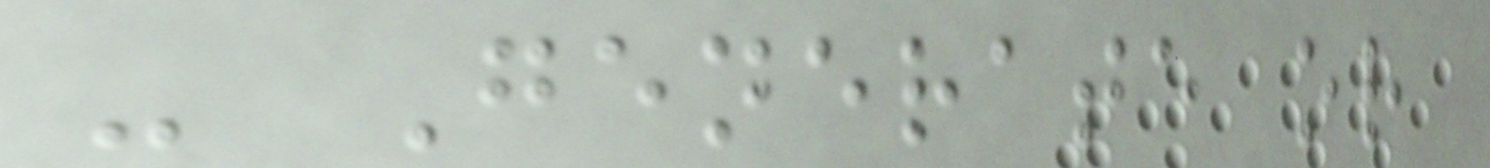- Generate or
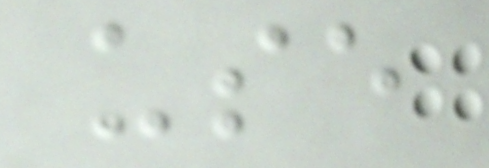use
